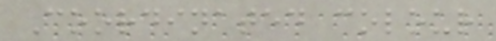Coordinated colour
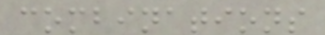combinations
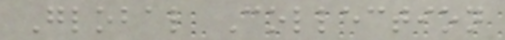Global Collection
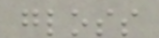gloss
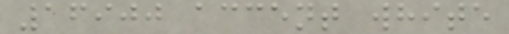16900 accent white
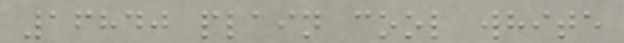16840 plain cool white
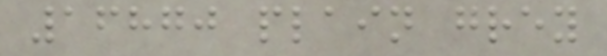16870 plain grey
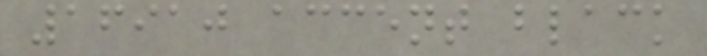16910 accent black
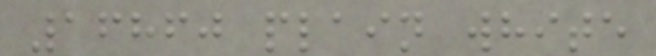16860 plain white
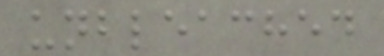unbleached
